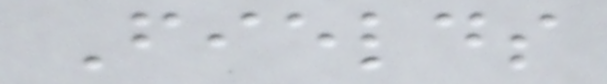Fields
